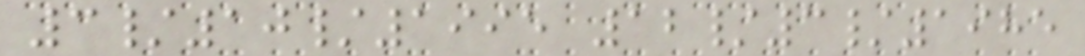3/10/1995 12/3/1985
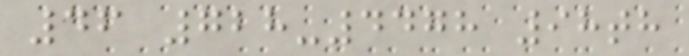46 728-4478 98th
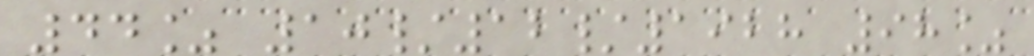44% 10/12/1928 98%
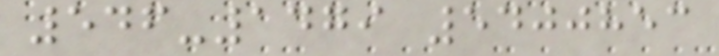546-1479 5400853
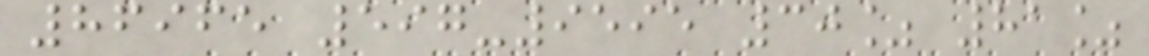86965 597-9595 30% 81%
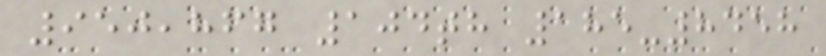950,867 104th 185-8458
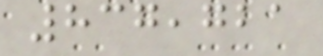837,721
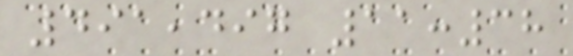491,497 11:38
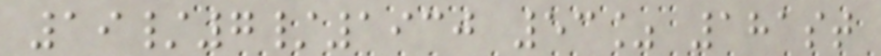19/7/1930 53% 181st
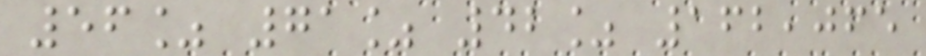56% 71% 42% 162,065
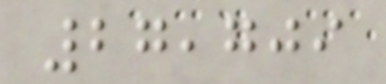27,709
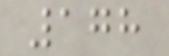178
